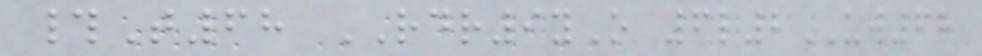#T68 RDR9yO 6l2UW68
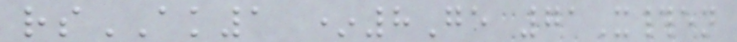rsAK1 *8Ge 71X#en
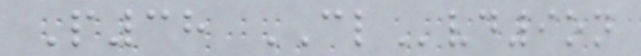P38 CLvd9on
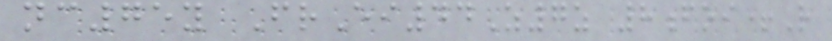nc75y FrEi44Z7z 8foi+R
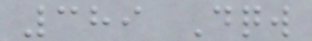389 Dqw
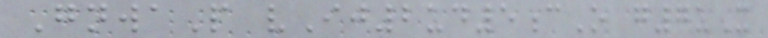GnwaP vIj2ud5cO g7uX
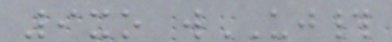9xo wUJ#
